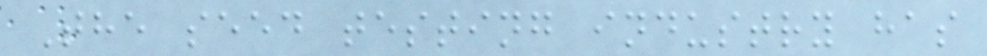The seed testing industry has
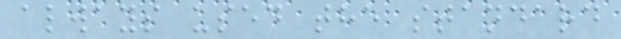always used the standard
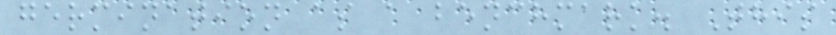germination as a benchmark. This
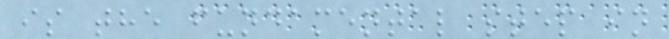is the fundamental step in
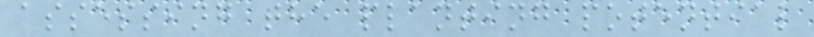assessing the planting potential
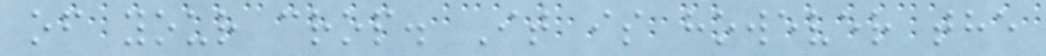of your crop. It is however the
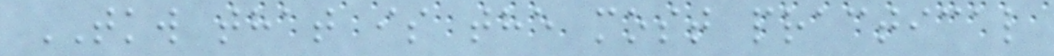TKW that is the most practical
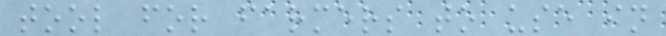tool for farmers to use in
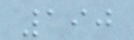190
